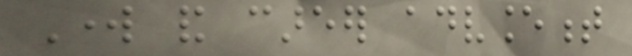Work and career advancement
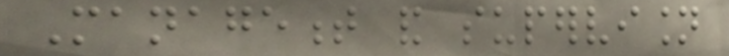Management and supervision
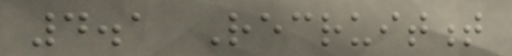4.1 Recruitment
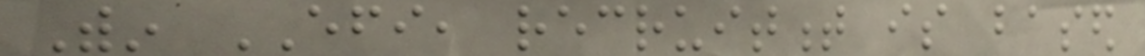Within EFI, recruitment is based
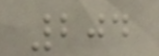204
